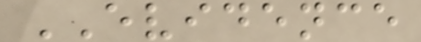EVIDENCE
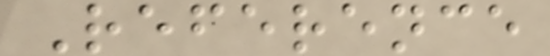Reference
